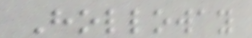Holloway
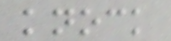knock
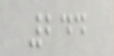244
